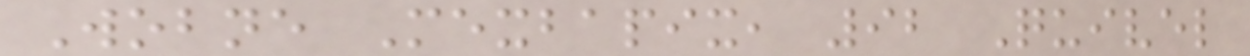Wobne Mexbapix, 92 Quivel
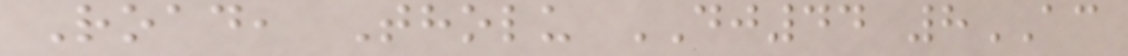Road, Tholu DJ44 8AC
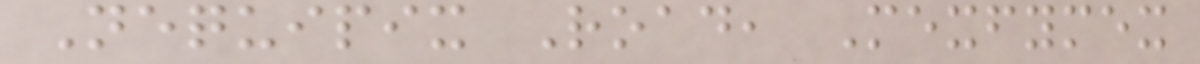Nequipix Road, Mexfymex
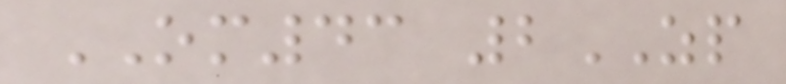OM43 2ZP
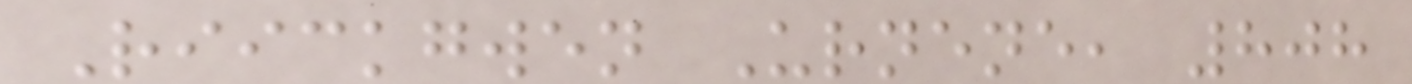Riickgwen Urnene, 808
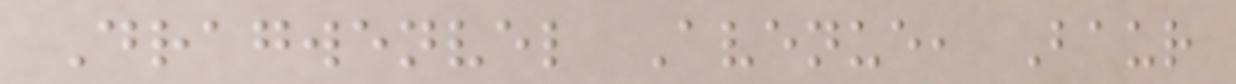Dragwenvel Avenue, Baur
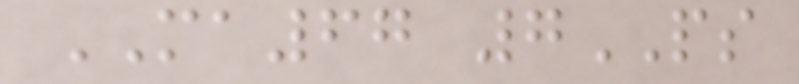MA67 7PS
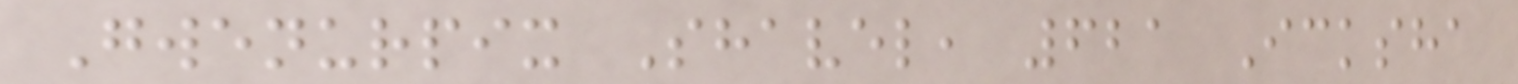Gwenurpix Shavel, 621 Icksha
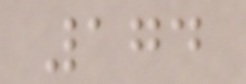174
